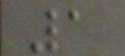1
